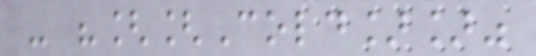- "[[Cold]]"
